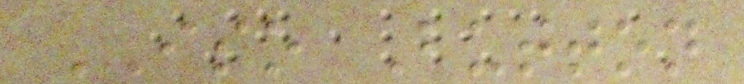ISO Button
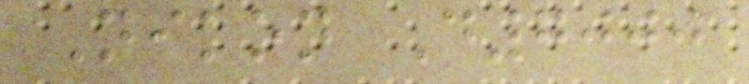Nikon D7000
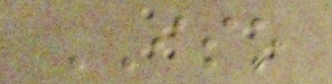ISO
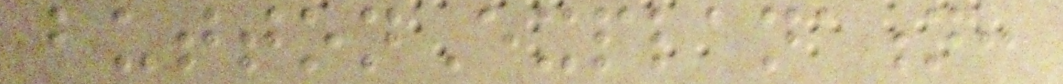buttonExplanation:
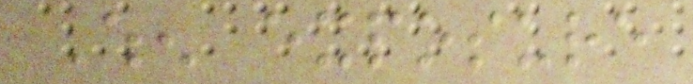When exposure
